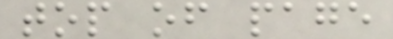top of page
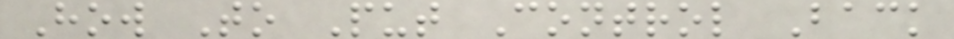How To Put Control Back
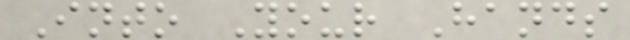Into Your Hands
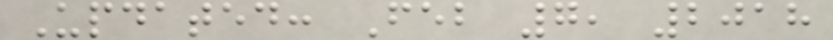Updated: Feb 7, 2018
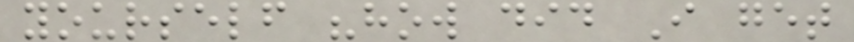yourself "how did I get
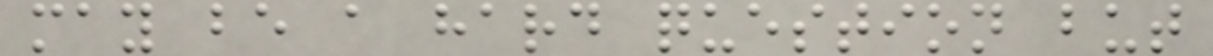may be a hard question but
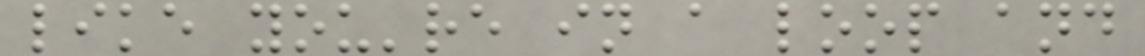like you're in a loop and
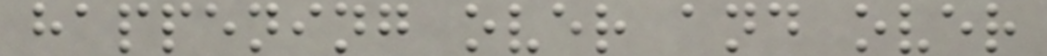happening over and over
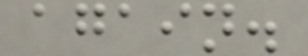again.
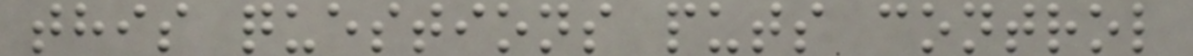this questions puts control
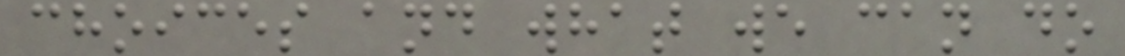choices and what we can do
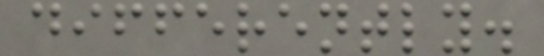differently.
